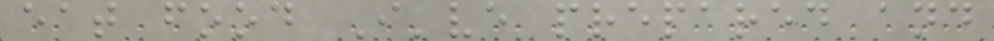eat food I've prepared and
